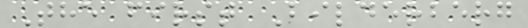The first Bilderberg
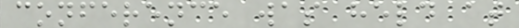conference was held at
